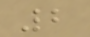2
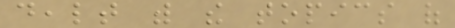dealt with the topics of
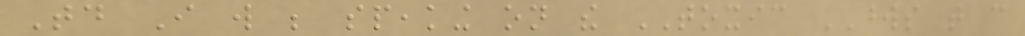Today I will be speaking on the TOXIC WORDS that can
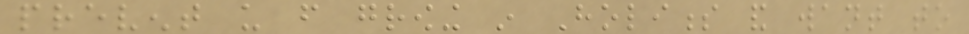prevent us from growing in Holiness and want to
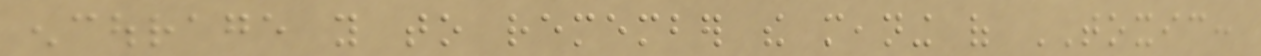encourage you to remember the meaning of TOXIC:
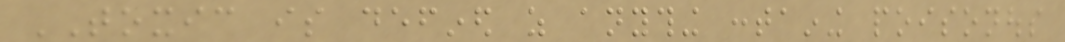TOXIC is defined as anything containing poisonous
